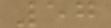57
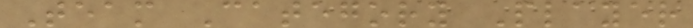Team Category Player
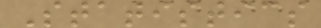Statistics
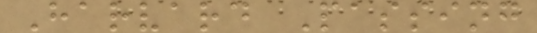Harvard Passing
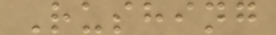Rushing
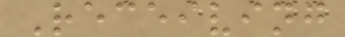Receiving
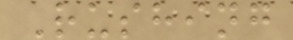Rushing
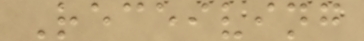Receiving
